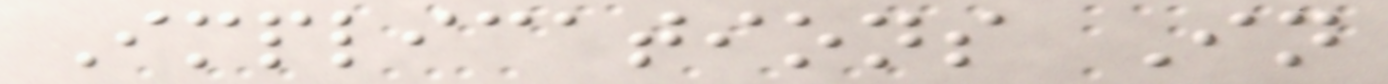Implications In
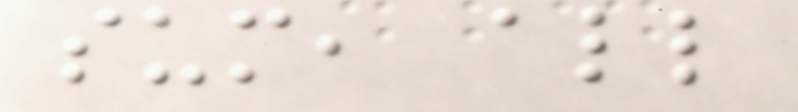sum, all
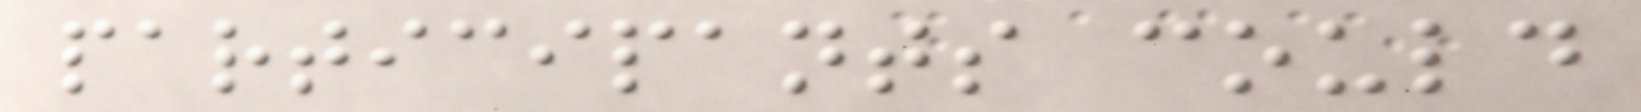participants could
